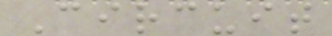Circuit
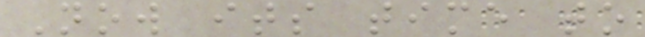Now its time to
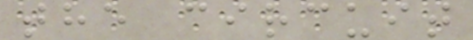the circuit
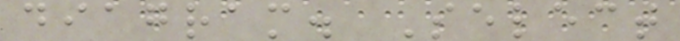diagram. Select
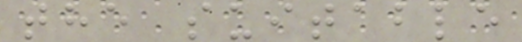the suitable
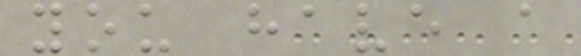you have a
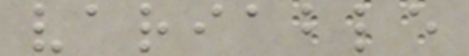variable
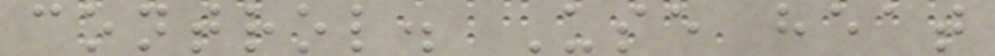control. Use heat
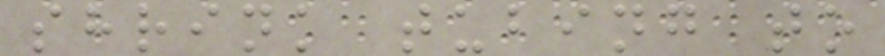shrink tubing to
